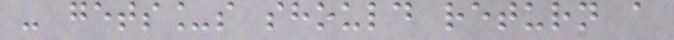- gets_s should return a
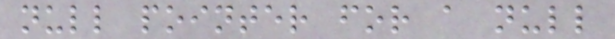null pointer for a null
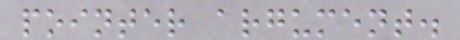pointer argument.
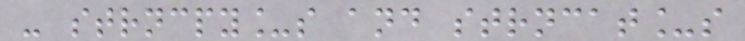- strncpy_s and strncat_s
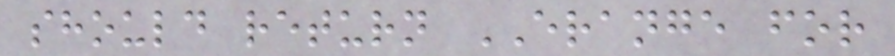should return ERANGE for
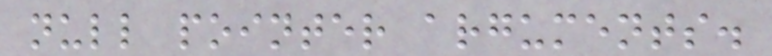null pointer arguments.
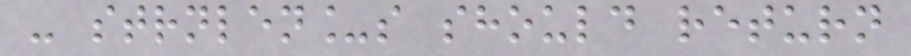- strnlen_s should return
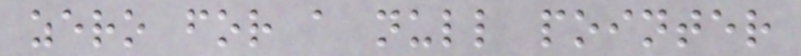zero for a null pointer
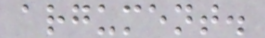argument.
